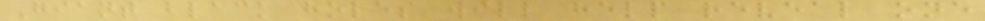Giant black holes will help reveal one
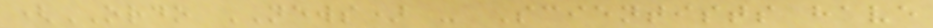(ORDO NEWS) - Scientists have
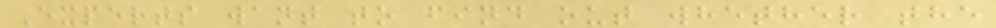Experts want to find out whether the
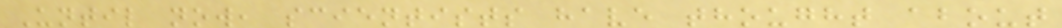Until now, scientists have thought about
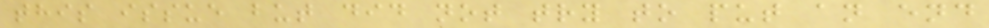this issue but did not try to put an end
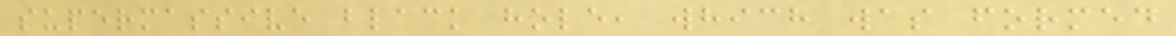supermassive black hole, which was formed
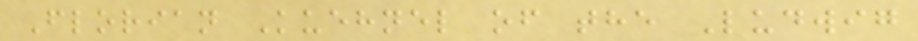Florian Kuehnel of the Ludwig
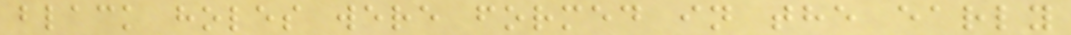black holes were formed in the early
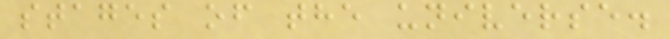stages of the universe.
